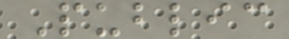Public
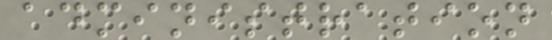administration
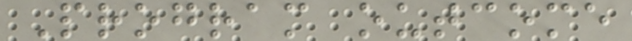Program outcome
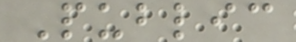Public
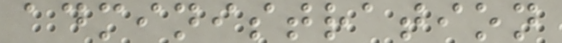administration
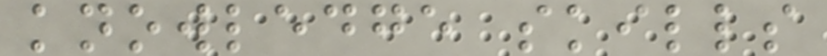knowledge skills
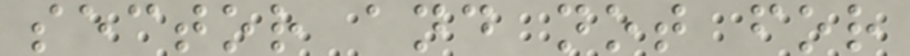sector and not for
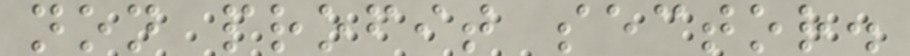non profit sector.
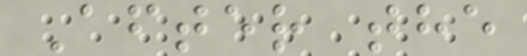After the
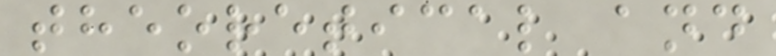theoretical and
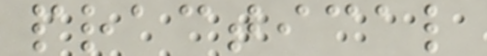practical
